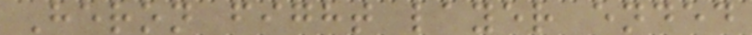Heron fight layer ended
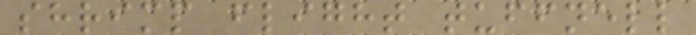shrimp flight tuffnell
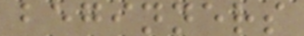beginners
